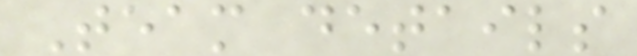Team details
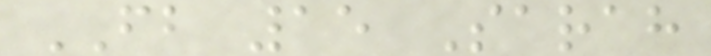FB 15 Sarah
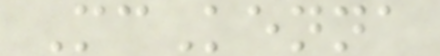McKenna
